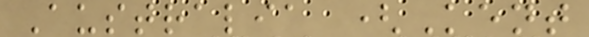Australia (Kent
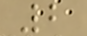2
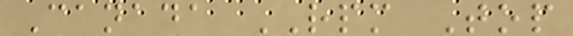Canada RPM Top
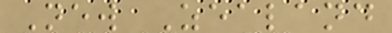New Zealand
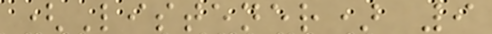(Listener) 9
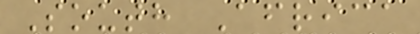South Africa
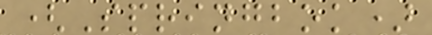(Springbok)
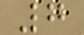7
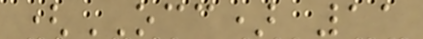(OCC) 11
